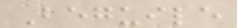Beguile
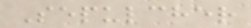Sepulcher
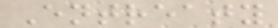Entreaty
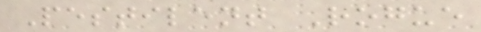Pestilent Rogue
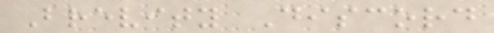Brevity Discord
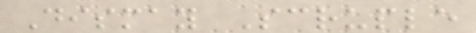Dismay Scruple
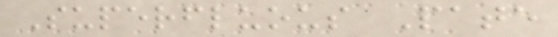Superfluous Pate
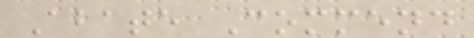Abate Commend
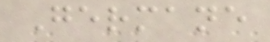Germane
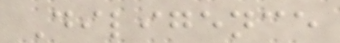Diligence
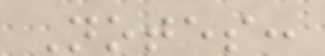Notes:
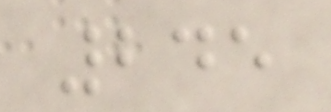245
